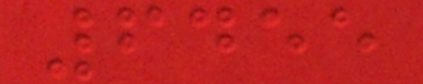6455
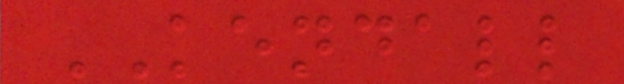KENDALL
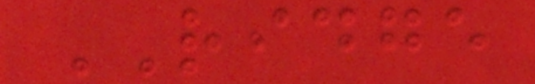RIDGE
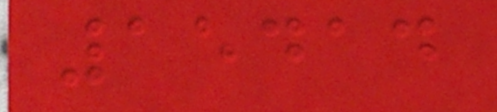15414
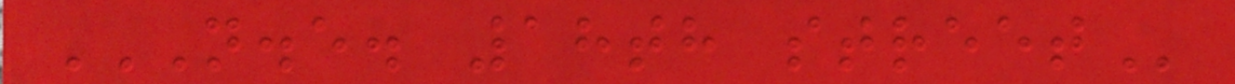N.E. 18TH STREET
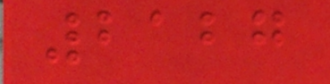2127
